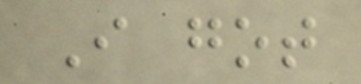I got
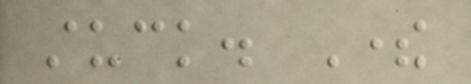stuck. There
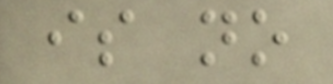is no
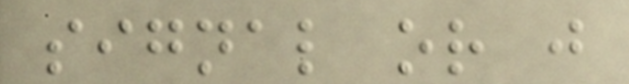signal or just
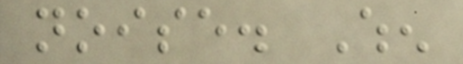noise. When
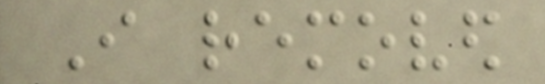I removed
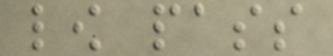low pass
